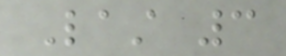Last 3
